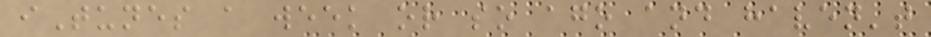iTunes a week or so ago and haven't
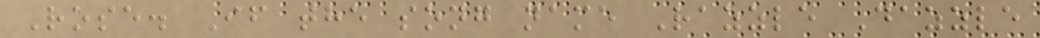Rose. If the song name Razzle Dazzle
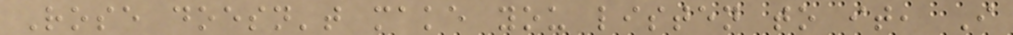Rose doesn't make you listen to it, I
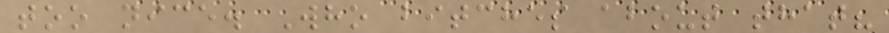too nice. Who bitches about that?
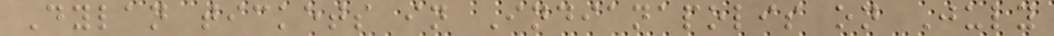Dylan tickets in Indianapolis on July
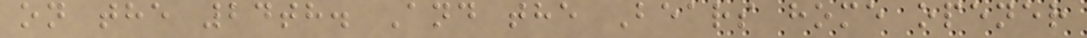on the 24th. And the Bears home opener
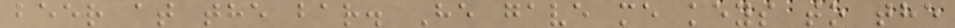beer at the bar. He gave me keys to the
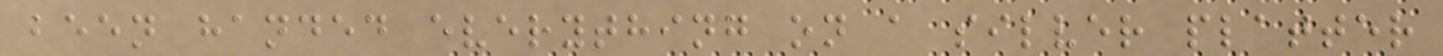been handed everything on a silver platter
